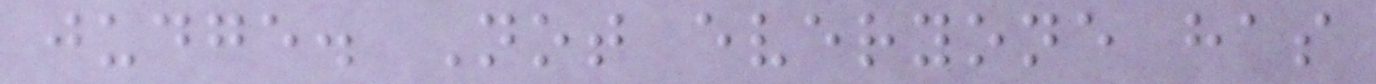judge. Not everyone has
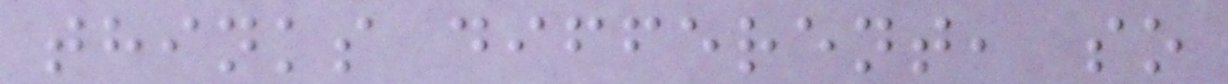thinks different, so
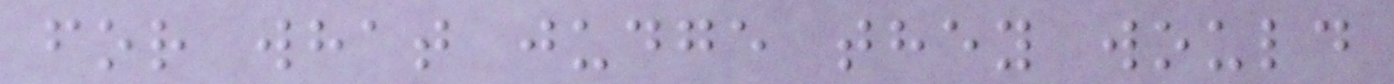for what judge they would
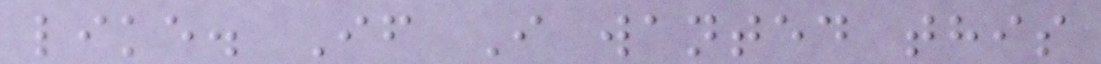like. If I wanted this
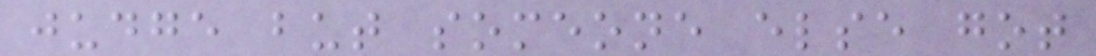judge but someone else got
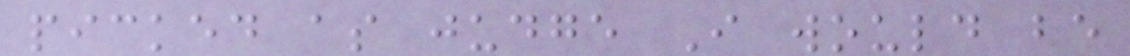picked as judge I would be
